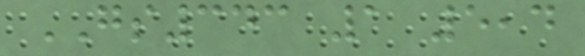GS343 1 5,4
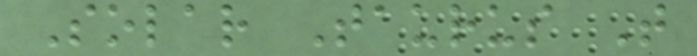Solar Taurus T
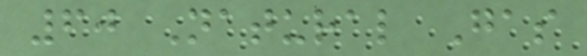60 Natural Gas
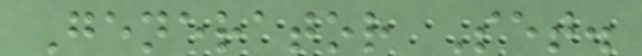Generator Set.
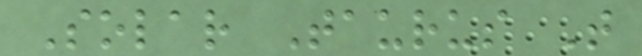Solar Taurus T
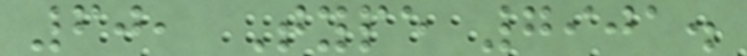60, Type 7901.
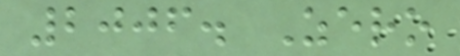2006. Zero
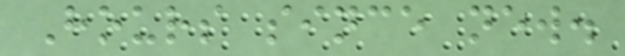Hours since new.
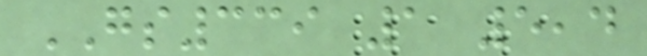GS339 1 5,4
